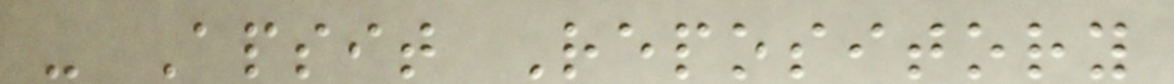- Apsit Repository
